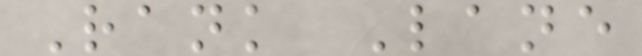Rank Lane
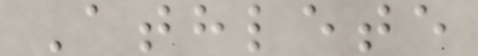Athlete
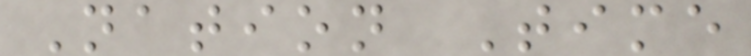Nation Time
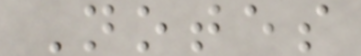Notes
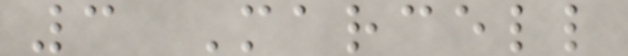3 Marcell
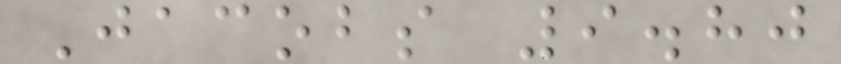Jacobs 9.80
